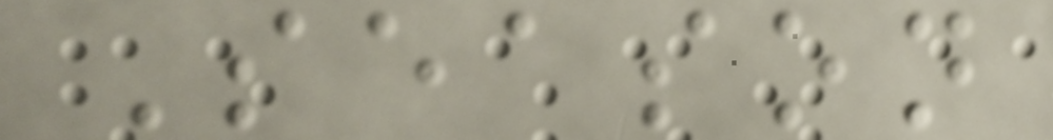Season
